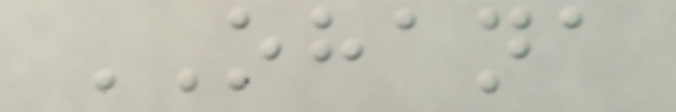OHANA
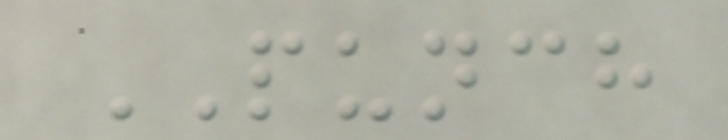PUNCH
